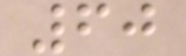60
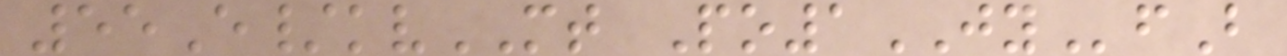55E/kvMT Po1JYfB
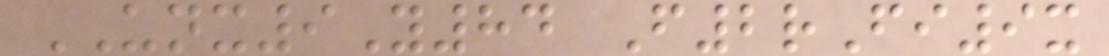UNX9Y84 F2rFi9x
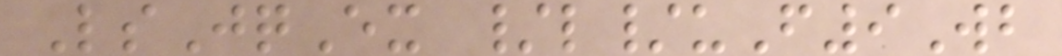LsJqEx /l/uF9Wb
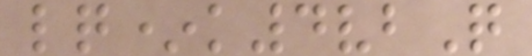lq*k4vbQ
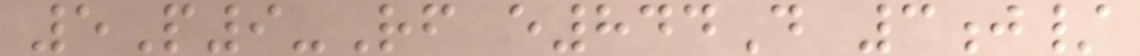5P9-Rf e844D 3j/
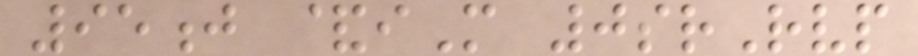95j &iM 0srRvp
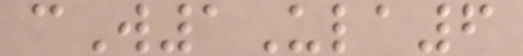cW1Ula6
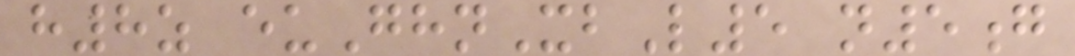h8z euGhnXbL5 n5g
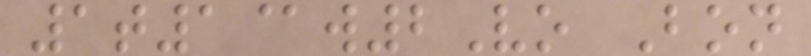1t1@w2Vo Bon
